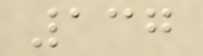137
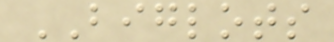BIGLOTS
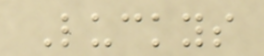Luckys
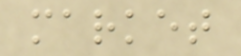market
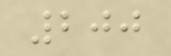200
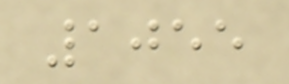1055
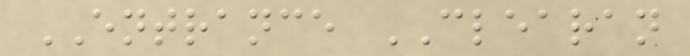ENTRANCE CLEARAN
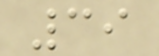39
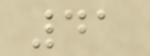41
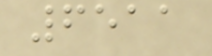6511
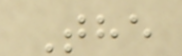The
